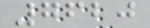7620
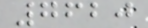7620
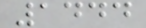1444
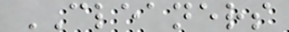CLEANERS
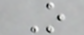O
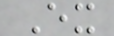Ex
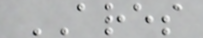ARES
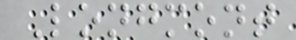Longmont
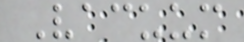Vacuum
